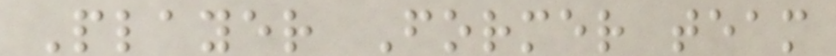Player Former team
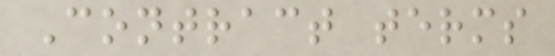Contract terms
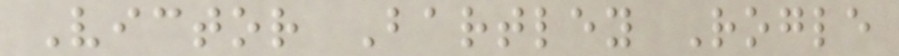Victor Bartley Rogle
